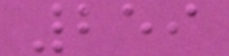259
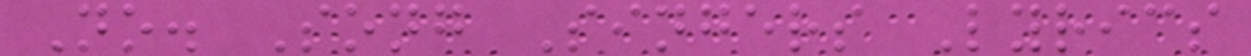No. Song Singers Lyrics
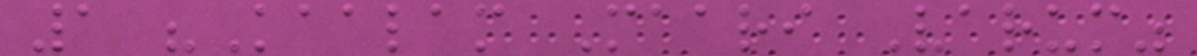1 "Kaalam Maari Varum"
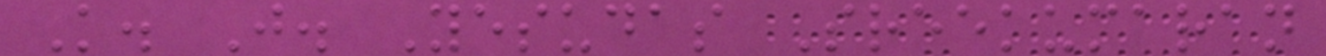K. J. Yesudas Sreekumaran
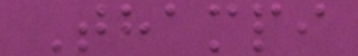Thampi
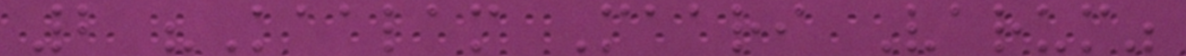2 "Kaalam Maari Varum"
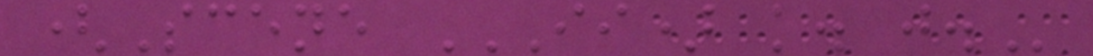(Scene II) K. J.
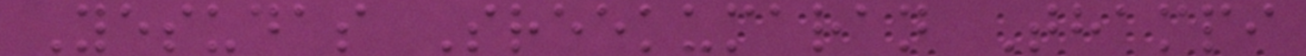Yesudas Sreekumaran Thampi
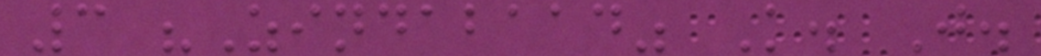3 "Zindabaad" K. J.
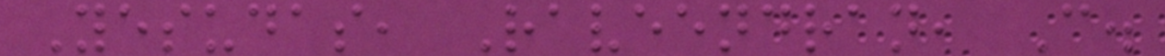Yesudas, Raveendran, C.
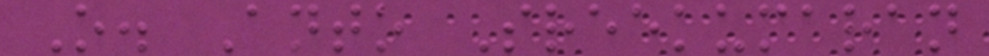O. Anto Sreekumaran
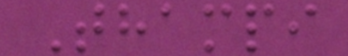Thampi
